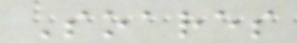Soares
